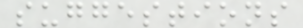suggestions
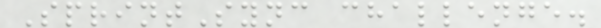SprintSync challenge.
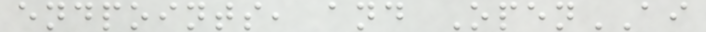endpoints, and OpenAI
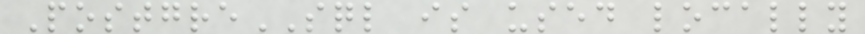PostgreSQL is used locally
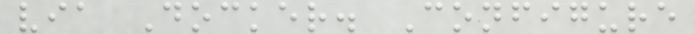via Docker. Configure
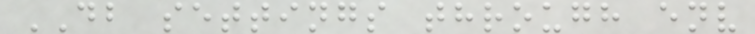DB settings through env
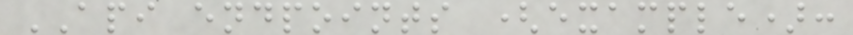API endpoints (example):
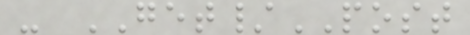- GET/POST
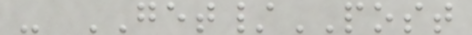- GET/POST
